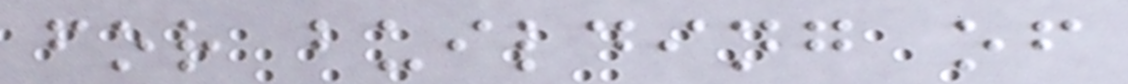for building of
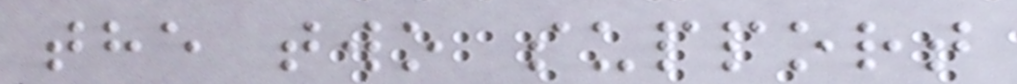the two support
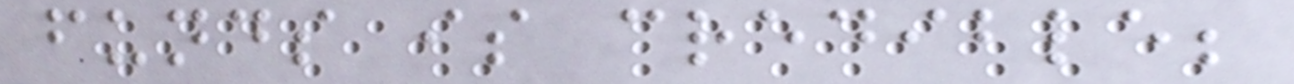funds is credible;
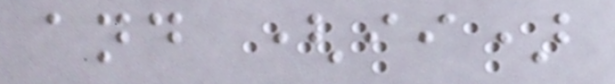and (ii)
